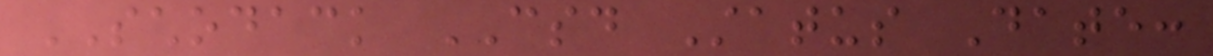SCHODACK CSD Status Date:
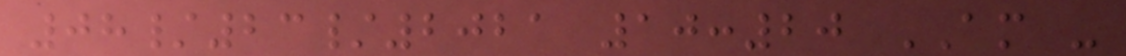08/23/2021 10:20 AM -
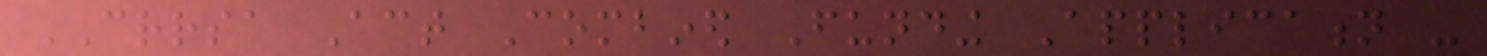CRRSA Act Combined Funding Application -
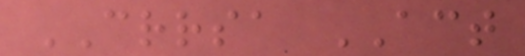CRRSA ACT
